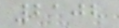2102
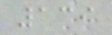139
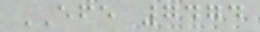EFE 7474
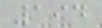194
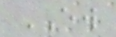EW
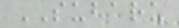SUBARU
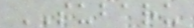SUBARU
